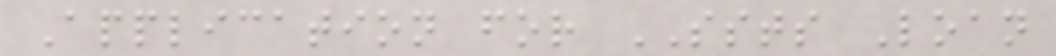Application for SSTS Loan
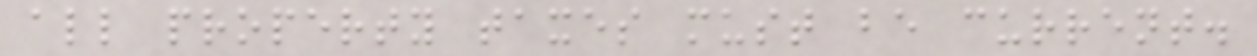all property taxes must be current.
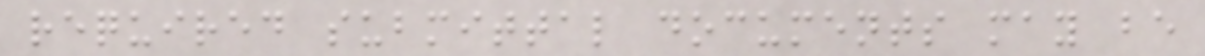required submittal documents may be
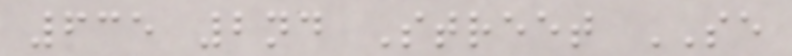635 2nd Street SE
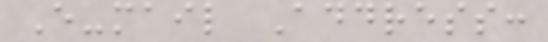E-mail Address:
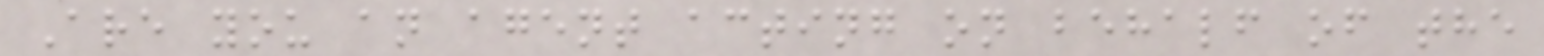Are you an agent acting on behalf of the
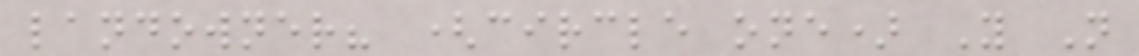landowner? (circle one) Y N
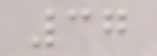37
